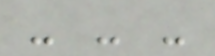- - -
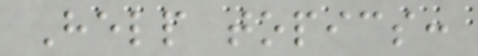Help topics:
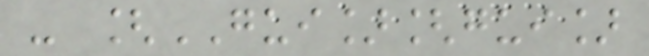- [GUI][gui]
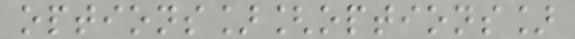options][options]
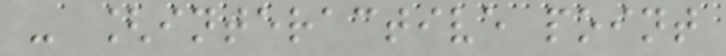- [interactive point
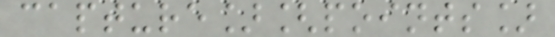capture][points]
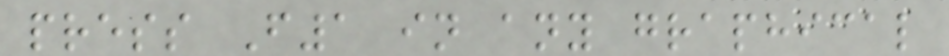press F1 in any graphical
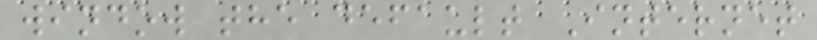window the default Internet
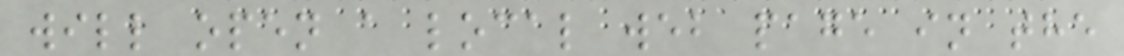will open a local web page in the
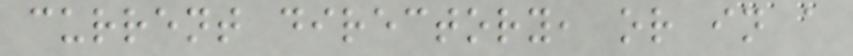current directory, or in a
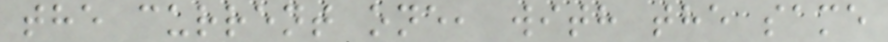the current one, with the same
